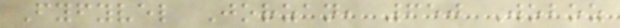Fyfyvel Jorzan, 650 Woboz
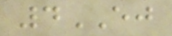4EJ
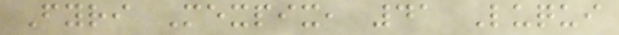Fyri Mexpix, 41 Luqui
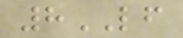8LF
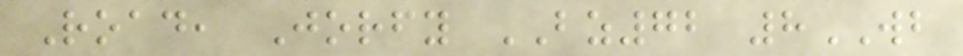Road, Jorfy BZ72 8WB
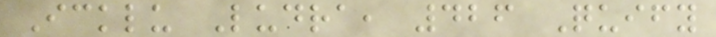Icklu Ludra, 426 Quify
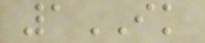1IK
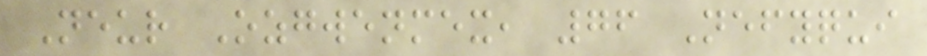Neur Ozgwenmex, 76 Nefyqui
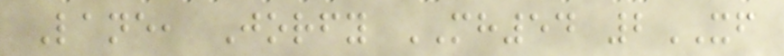Lane, Jorfy MH54 2XF
